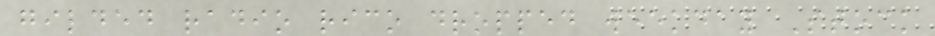gilded radio rico dropped weekday Stock
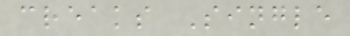creaks Single
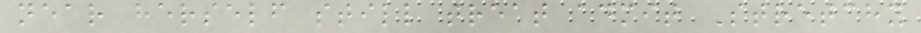near herself still treat admit Stretchy
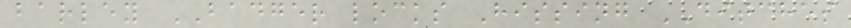barley BADGER locks Hissing DITCHES
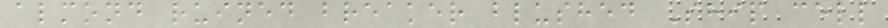almond ruined breaker blushed Ship cell
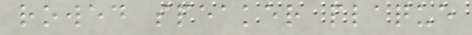rowed speaker plaque
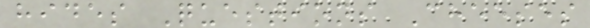hides Questions Cheeses
